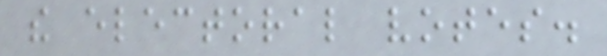the electoral votes.
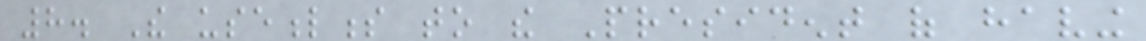8. The usefulness to the President of having
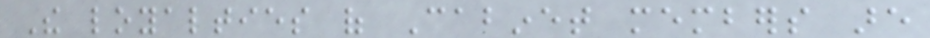The loyalties of Cabinet members are
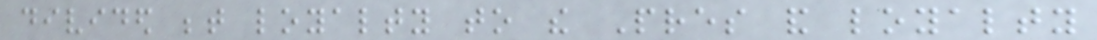divided between loyalty to the Pres and loyalty
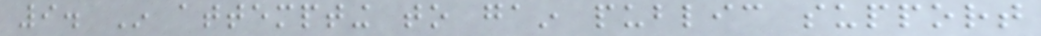9. In attempting to gain public support
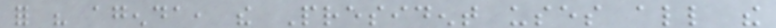for his agenda, the President uses all the
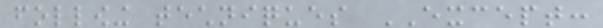following techniques EXCEPT:
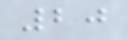20
